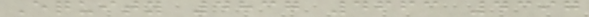Equity 4837 4663 4397
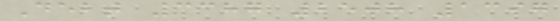Debt 3387 2508 1397
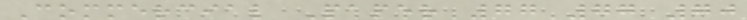Commercial Paper 77 77 70
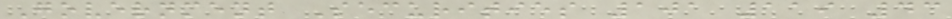Government Securities 101 119 43
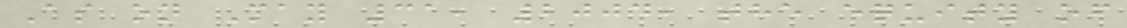As on May 31, 2004, the equity of
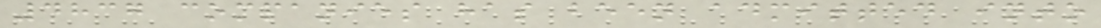4837 companies has been admitted into
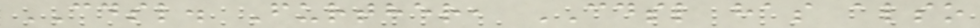CDSL. Further, CDSL has also
